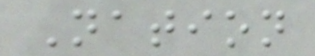Nation
